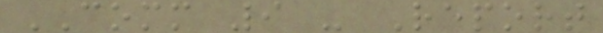COMM 9 - Report
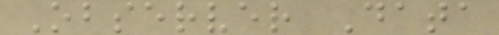Observer Data
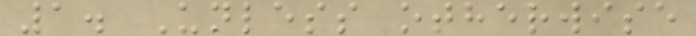1. Unless otherwise
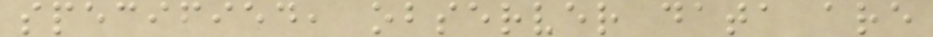specified, observer data are
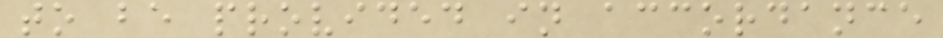to be provided in accordance
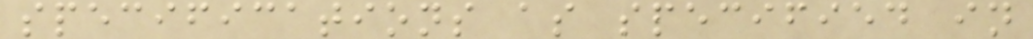specifications as specified in
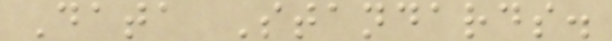Data Standards.
